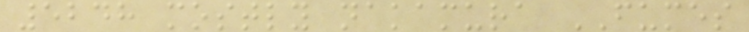5248 mostly nakamura FUMES
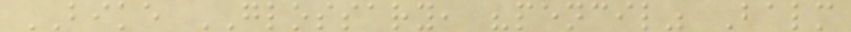BIKE GLOSSARY, "pencil" Balm
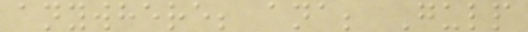anywhere; ana; Gulp
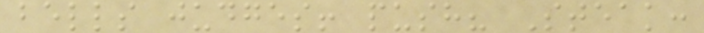bells judges! push? Steak:
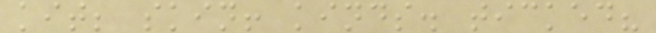kit; skin! kinds. ticked?
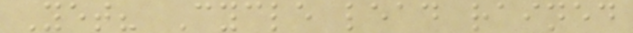Yet? Cycle lead rained
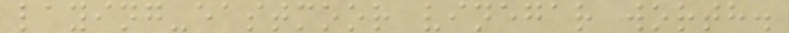laying-eastmoor vinegar worth.
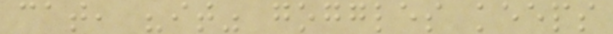cat, "it" goggles keeps
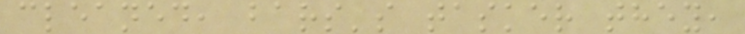cleaned, bars's tasker they,
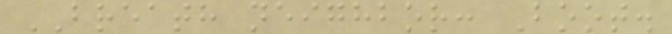BREATH neighbor: Boot.
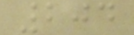204
